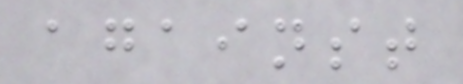against
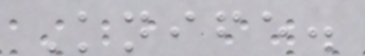Knife.
